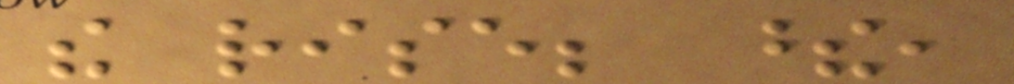the rise; these,
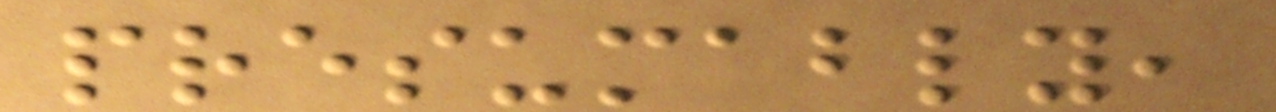presumably,
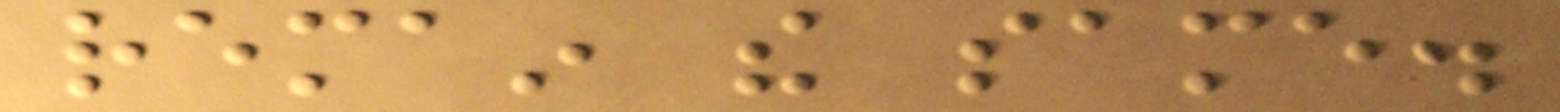remain the same.
